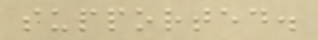supported.
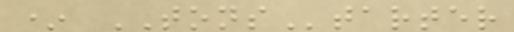* TONStarter
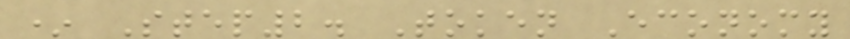* Step2. Token Economy
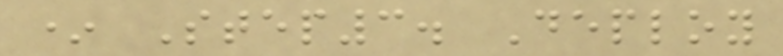* Step3. Deploy
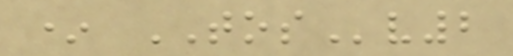* TOSv2
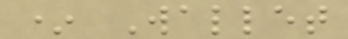* Wallet
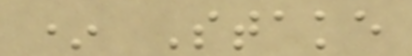* Stake
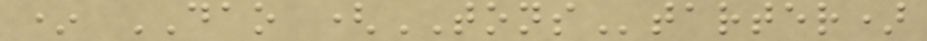* DAO (TONStarter)
